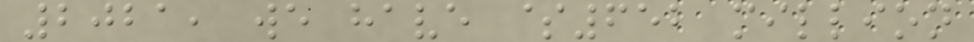2021, we have $652 million
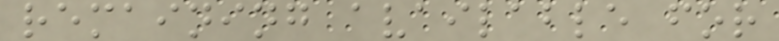remaining available for
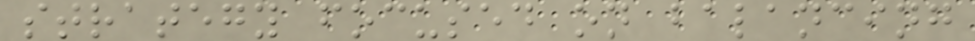strategy focused on balancing
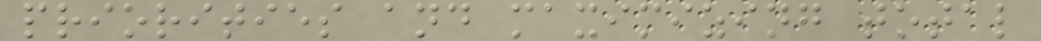priorities and maximizing total
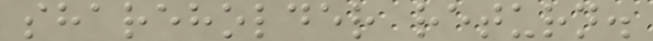shareholder return.
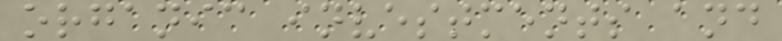organic investments and
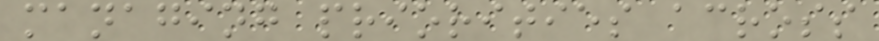managing priorities across
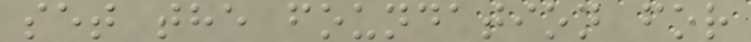set the foundation for
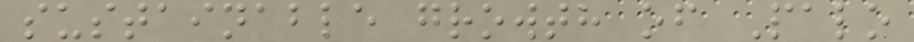sustainable growth of Palo
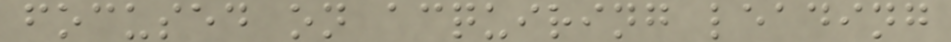focused on acquiring leading
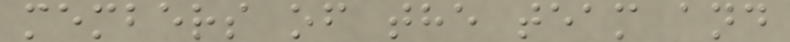members of the team and
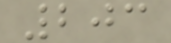203
